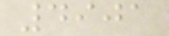4901
